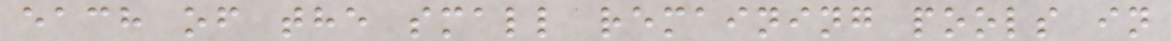each of the small remaining pools in
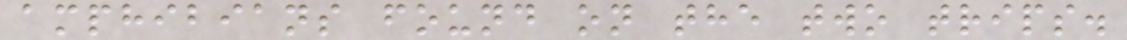amphibians found on the two trips.
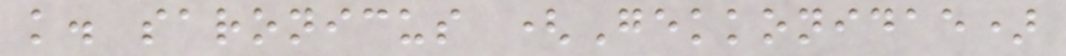k. saronicus (Gekkonidae)
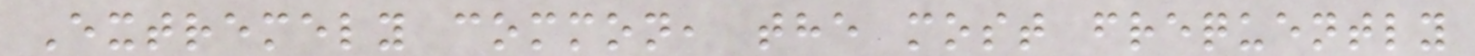Extremely common, the most frequently
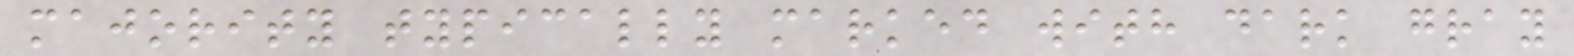majority typically marked with dark gray
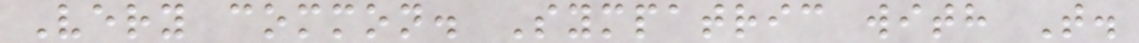Very common. Sympatric with T.
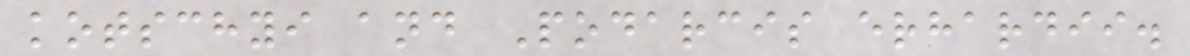kotschyi and Podarcis erhardii.
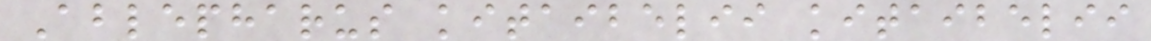Ablepharus kitaibelii kitaibelii
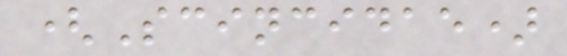(Scincidae)
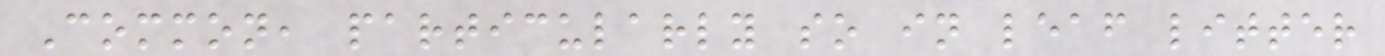Common, particularly so in leaf litter
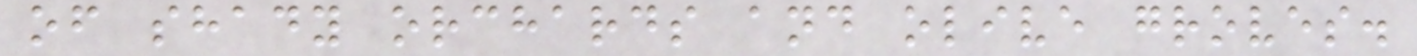of shady orchards and olive groves.
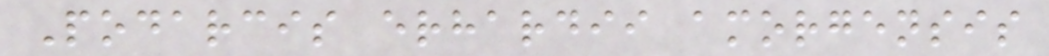Podarcis erhardii amorgensis
